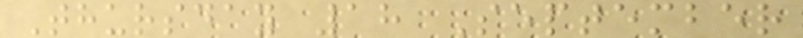Thursday 18 September
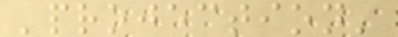'projection'
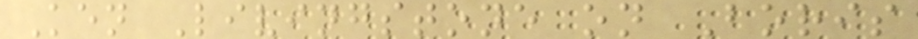Ken Livingstone on Boris
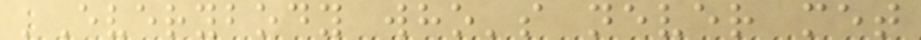'Everybody who's never met
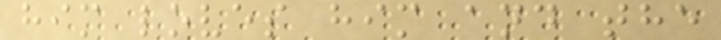him loves him and the
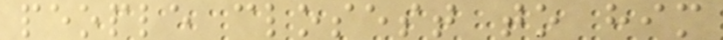people closest to him
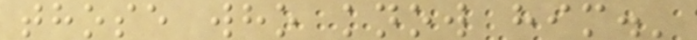those who know him.'
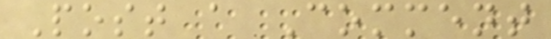Post a Comment
